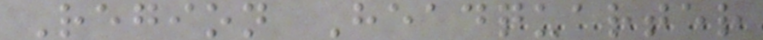Region Headquarter
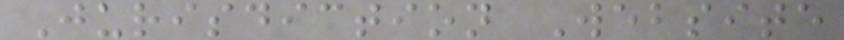Jurisdiction Website
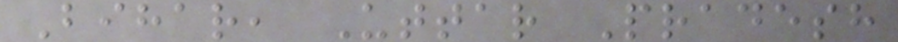Bihar, Uttar Pradesh
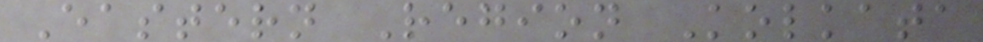Eastern Region Kolkata
